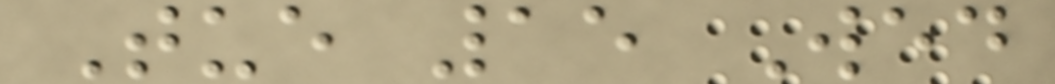Tue 15 Wed
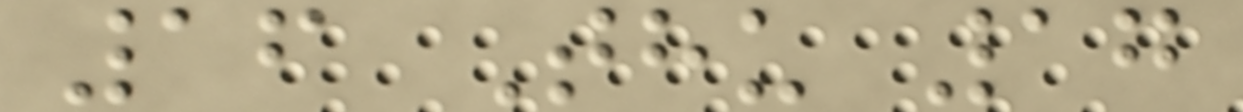16 Thu 17
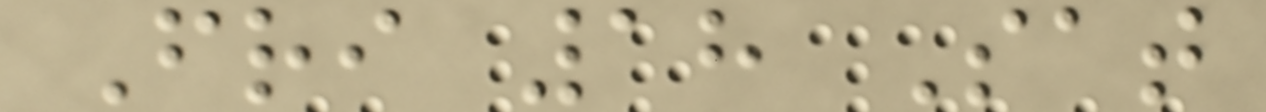Fri 18 Sat
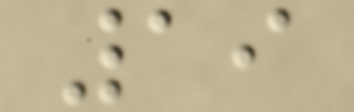19
